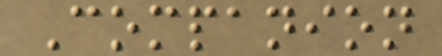Companion
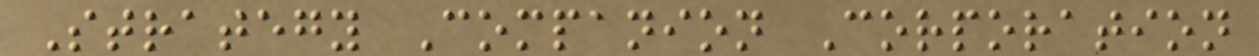Strategy Companion Corporation
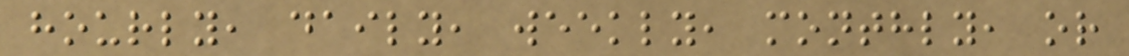hourly, daily, weekly, monthly, or
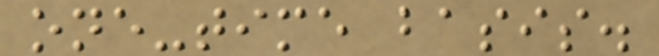one-time basis.
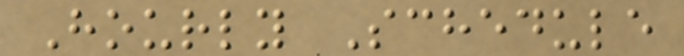Hourly Schedule
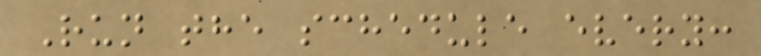Run the schedule every:
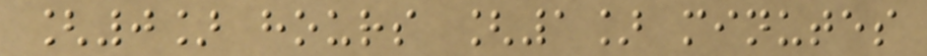[0] hours [1] minutes
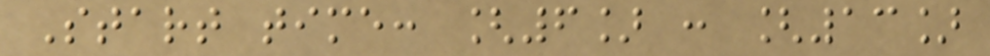Start time: [6] : [13]
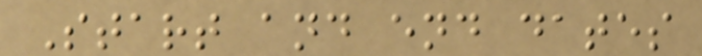Start and end dates
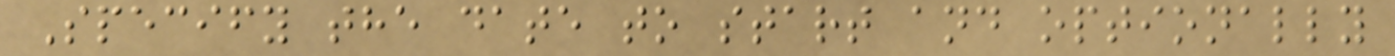Specify the date to start and optionally
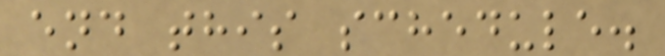end this schedule.
